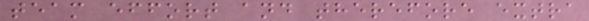team effort and therefore extra
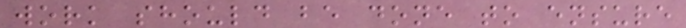work should be done to ensure
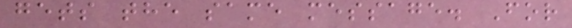gets the same message. For
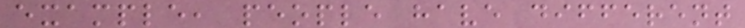example, people have different
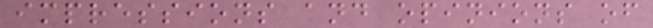impressions and opinions of
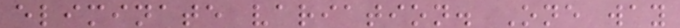eliminate variation. One way
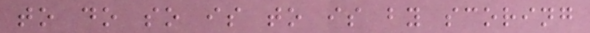to do so is to is by scoring
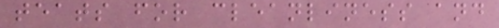teats for cleanliness and
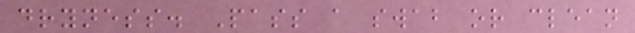dryness. Pass a swab or clean
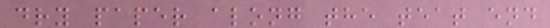dry paper along the teat end
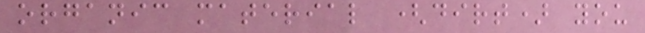organic material (dirt) you
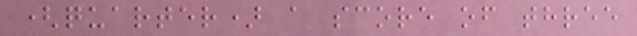(quarter) a score of three
